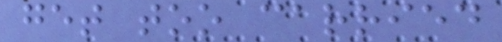get too carried
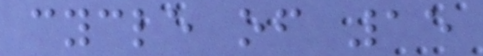cycle of 15
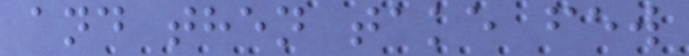and then take few
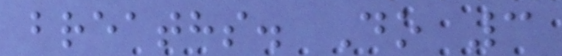breaths. Do 3
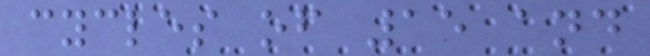cycles of 15 and
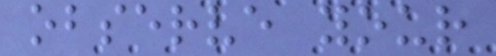observe your
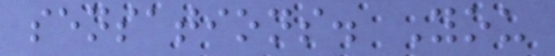sensations. You
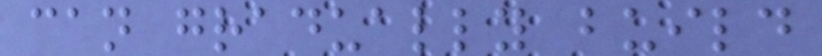can gradually build
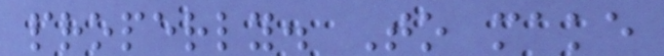properly. To make
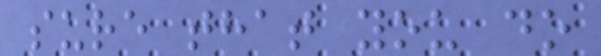sure that you do
